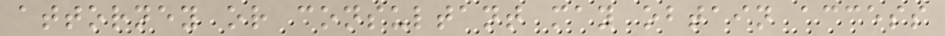attorney or consultant may obtain access
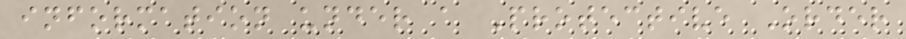information under a Protective Order
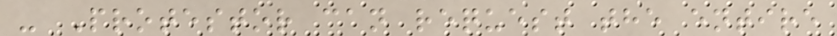- Protestor can request the entire
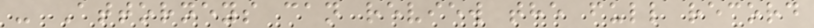- Attorneys can review the full record
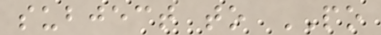subject to PO
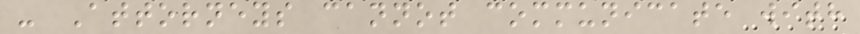- Attorneys cannot communicate with
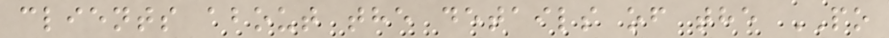clients about the details of the PO
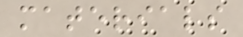materials
